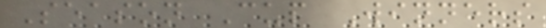Season Cup Winners
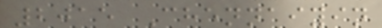2015 Chennaiyin
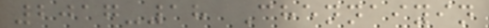2017-18 Chennaiyin
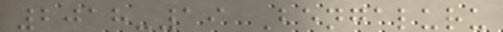2018-19 Bengaluru
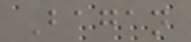Bagan
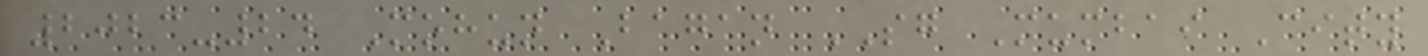2023-24 Mohun Bagan SG Mumbai City
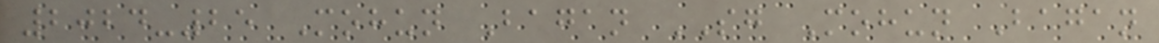2024-25 Mohun Bagan SG Mohun Bagan
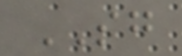SG
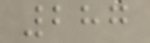287
